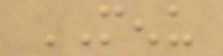MENU
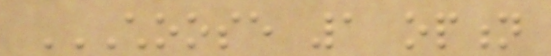CHOOSE 1 OPTION
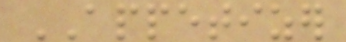APPETIZER
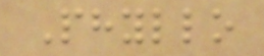Phyllo
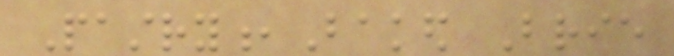Pastry,Baked Brie
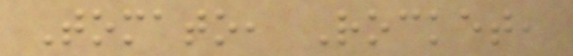Tomato, Rocket,
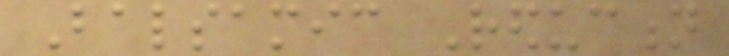Balsamic Reduction
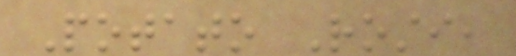Potato Rosti,
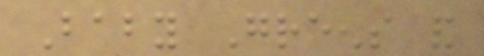Baby Greens and
